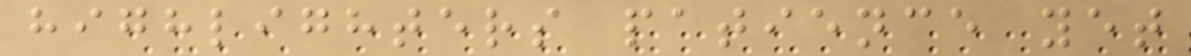highlighters patience yet
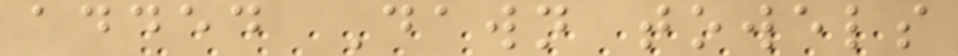added Dawn towels
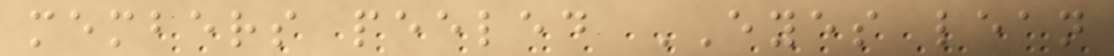members peeled EYES lean
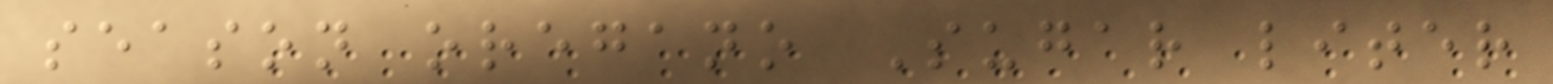season oregano Sugar liter
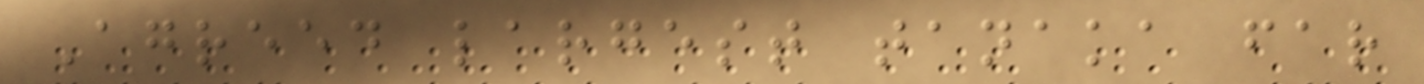Agreed largest tanaka far
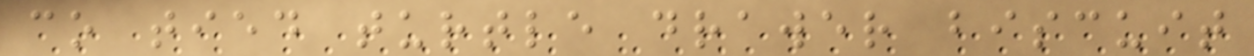co tied turtle drawer biscuit
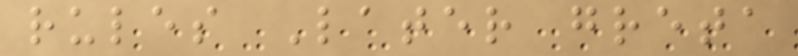rules Later greta
